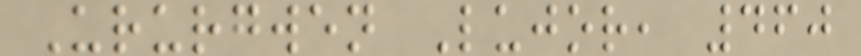Ururgwen Lujor, 460
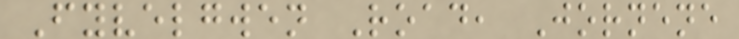Fyvelgwen Road, Jornene
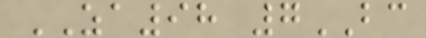ZA98 7BC
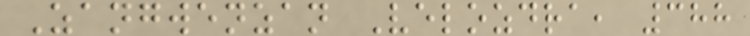Zangwenzan Velozdra, 388
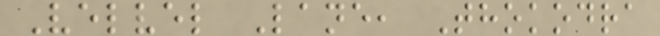Velvel Lane, Thokodra
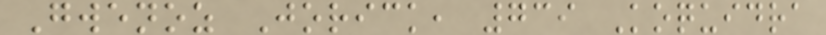Gwenoz Jorick, 739 Koquidra
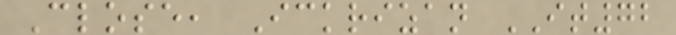Close, Ickrizan IT72
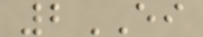2EI
